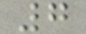7
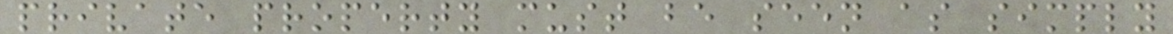private property must be seen as simply
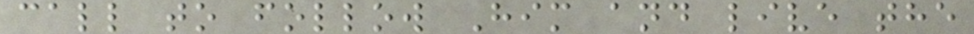call to follow Him and live the
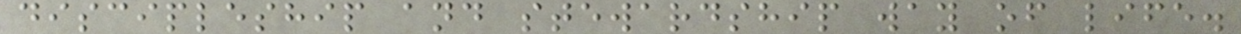discipleship and stewardship way of life.
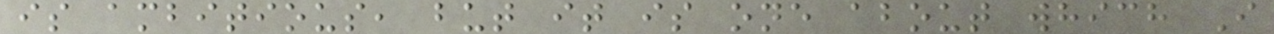is ambitious, but it is one about which I
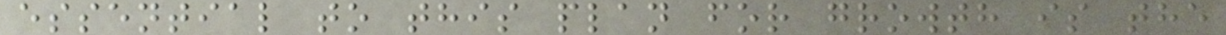essential to this plan for growth is the
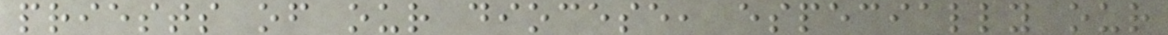priests of our diocese, especially our
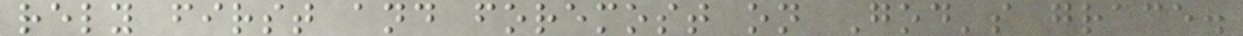rely first and foremost on God's grace.
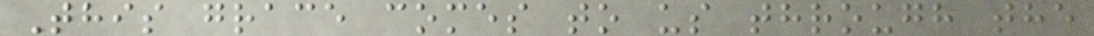This grace comes to us through the
